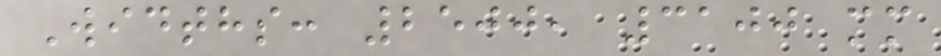Widths: 2500, 3100 mm
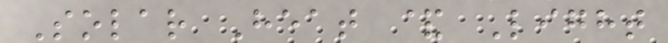Solar Heat & Light
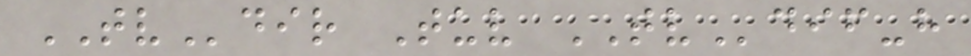TVdir Tuv TVdif-h
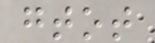gtot
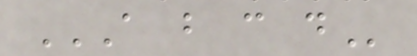A B C D
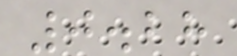0.28
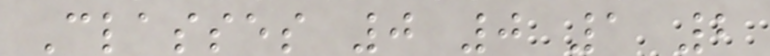Classes 0 0 1 2
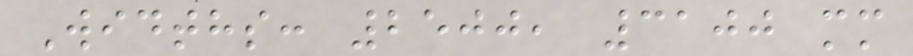Widths: 2500, 3100 mm
